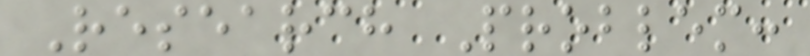Research Problem:
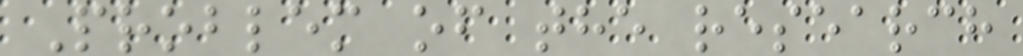Problem of the research
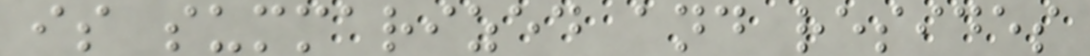is summarized and resides
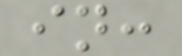in:
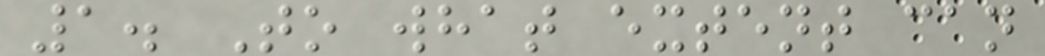1. To what extent can
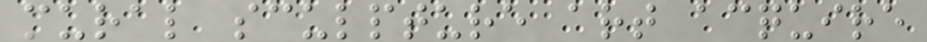mural sculpture art acquire
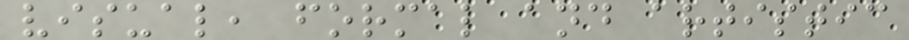visual, formal and artistic
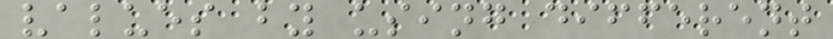values by using different
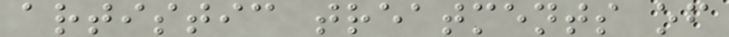artistic treatments of
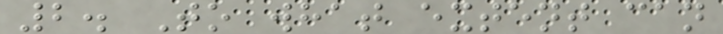2. To what extent can
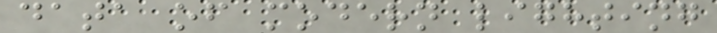data of modern lighting
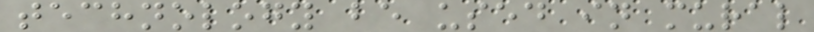technology be used in mural
